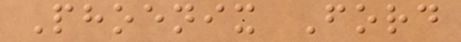Phoenix Ford
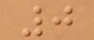0
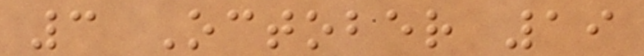3 October 19
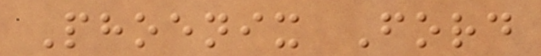Phoenix Ford
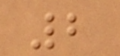2
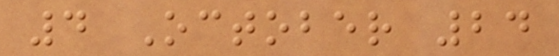4 October 24
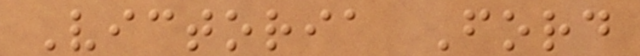Victoria Ford
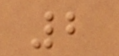2
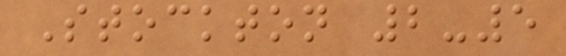Stockton 2-5
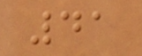41
